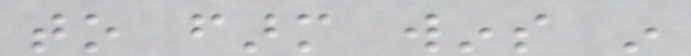to farm wins in
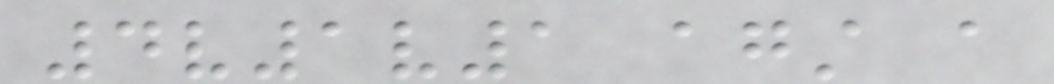4v1v1 against a
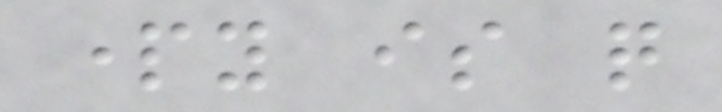party is quite
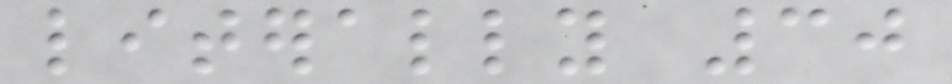literally 30
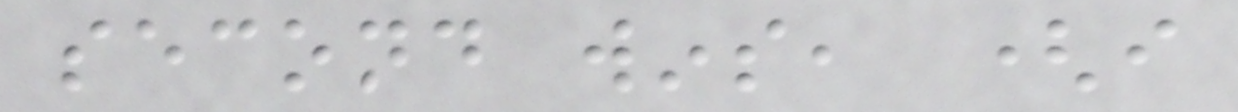second wins, (i
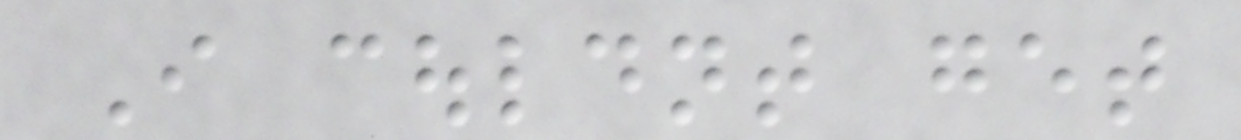I couldnt get
